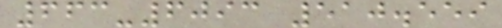663-6093 510.559
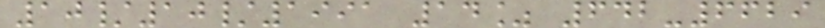10/10/1991 14% 642-6629
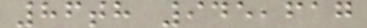86th 945,617
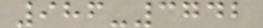986-3742
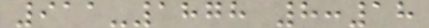911-1878 8:18
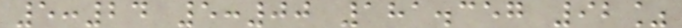5:24 5:00 181.357 92%
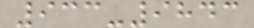933-9843
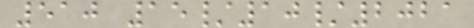510 15/10/2021
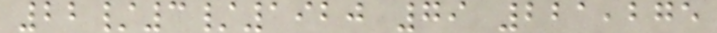22/3/1920 79 221,275
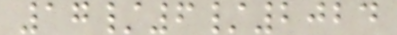17/6/2024
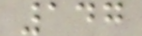147
